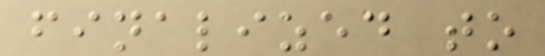finalized to
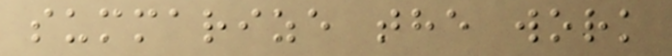summarize the work
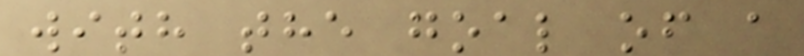with the goal of a
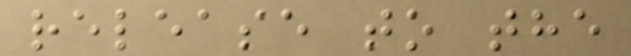release to the
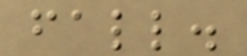fall.
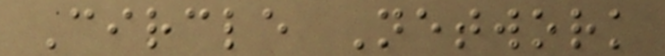Circle Network
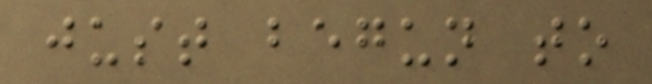just begun to
